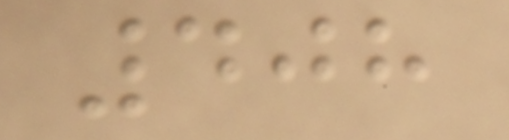408
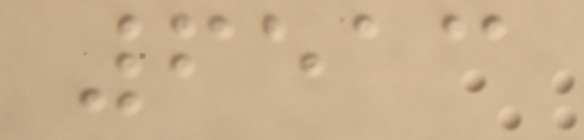6513
